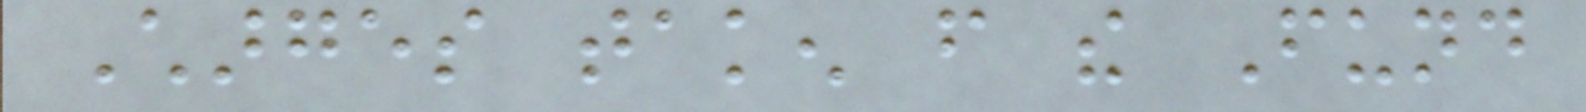Charges taken from the Fund
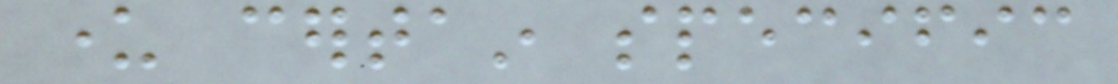under certain specific
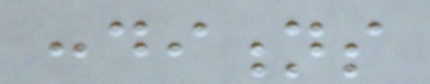conditions
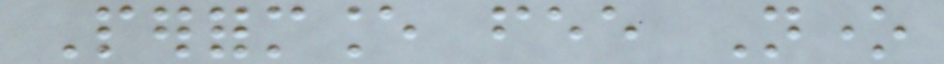Performance fee None
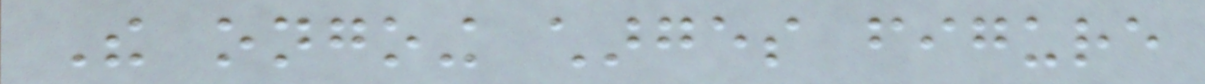The ongoing charges figure
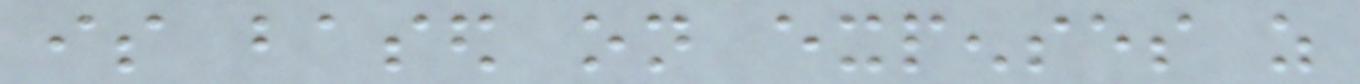is based on expenses as
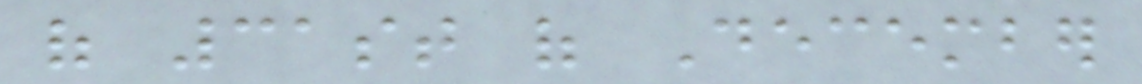of 31st of December
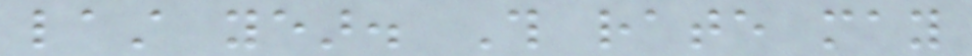last year. This rate may
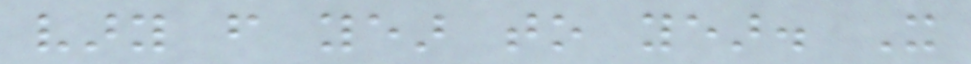vary from year to year. It
